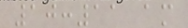10:11 am
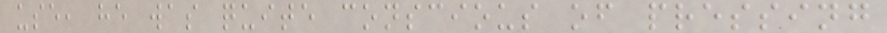use, he was quite conscious of pressing
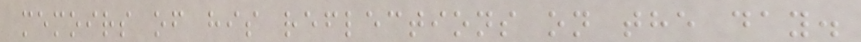memoirs of his reflections on the day.
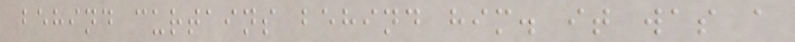behind curtains behind him. it was a
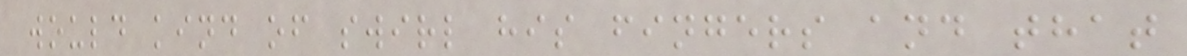would kind of swirl his fingers and that
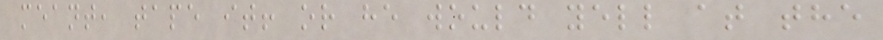meant, tape it! or he would yell at the
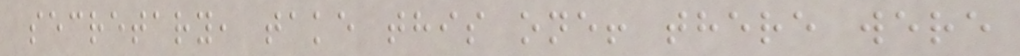secretary, take this one! there were
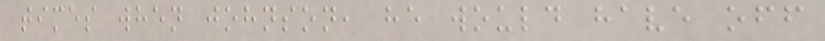times when johnson, he would have off
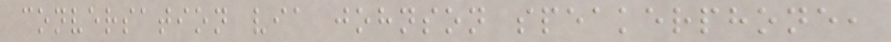conversation via johnson speakerphone,
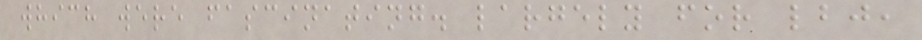which were fascinating. largely for lbj,
